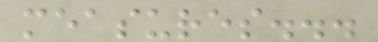measures...
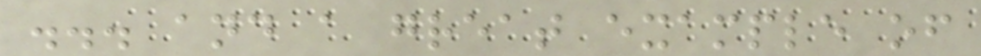... and a great example of
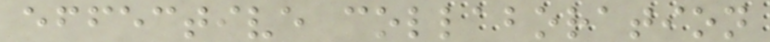effective collaboration
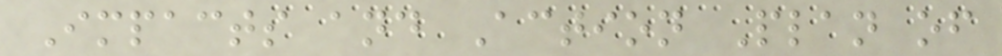Impacts and Action Plan of
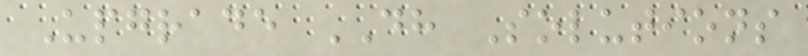Upgrade DH Solutions
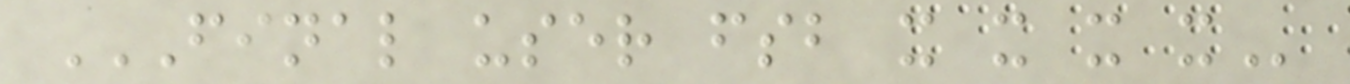FINAL USER FSB X X X X
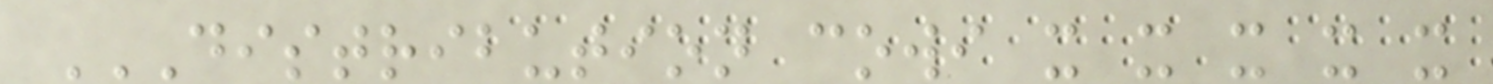DISTRIBUTION COWI X X X X X
